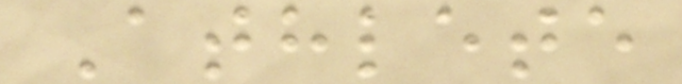Athlete
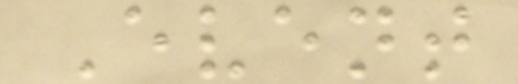Event
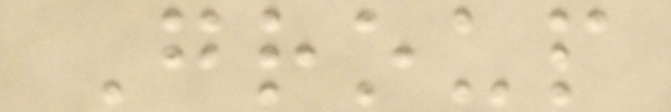Group
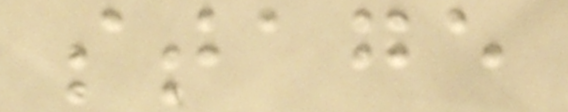stage
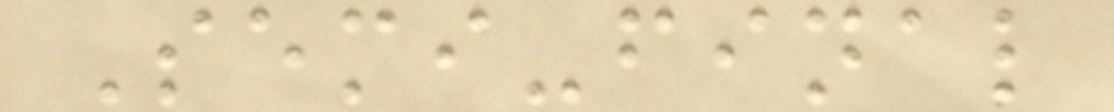Semi-final
